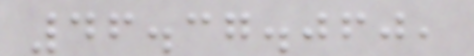46.37.060,
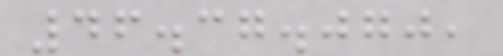46.37.070,
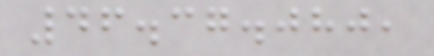46.37.080,
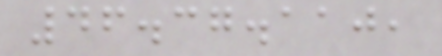46.37.110,
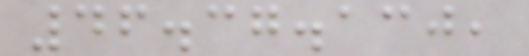46.37.130,
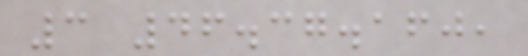3 46.37.160,
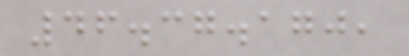46.37.170,
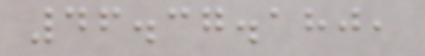46.37.180,
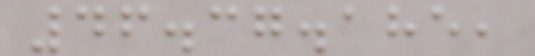46.37.185,
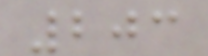203
